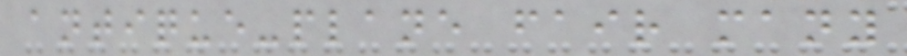antique-plane fair many
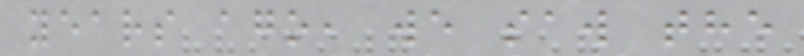years ago, we saw the
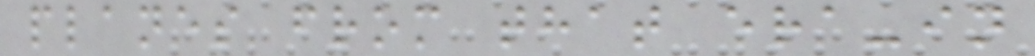planes from that era-in
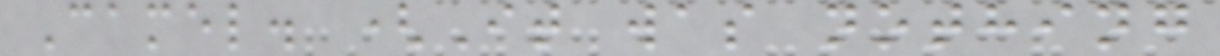Camel. (It was nothing
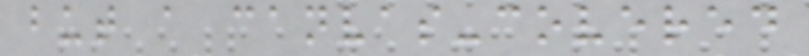but a canvas-covered
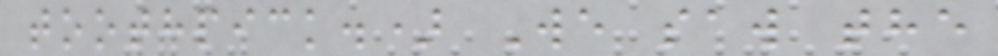toothpick.) We saw the
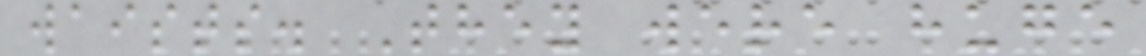waists. They were huge
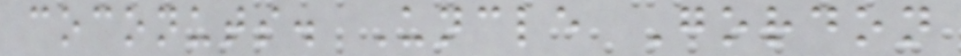coconuts. Uncle Gordon
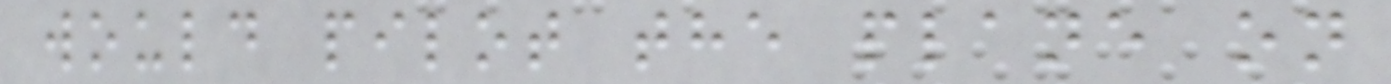would pilot the plane on
